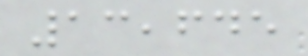13,645
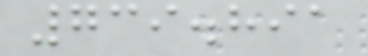739.891
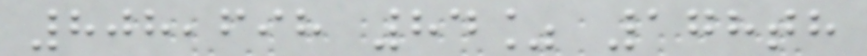808,698 84% 178th
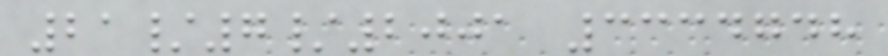21/7/2001 3334748
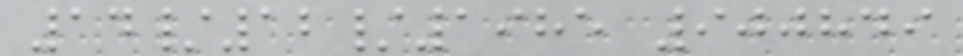14/12/1985 900849
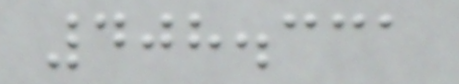408.331
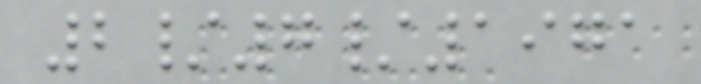2/7/1971
